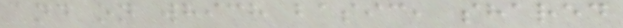and on which basic, shared
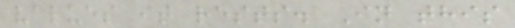values it rests. In this
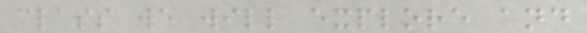class we will explore and
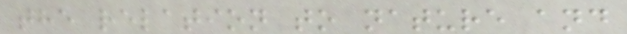the relation to nature and
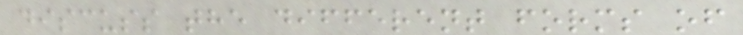discuss the different forms of
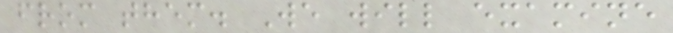from them. We will examine
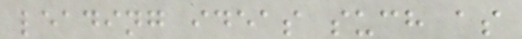leading ideas such as
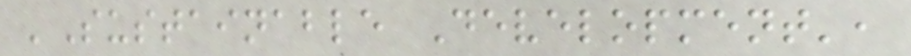'Sustainable Development',
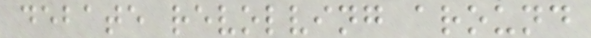debate revolving around
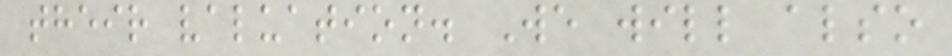their valuation. We will also
